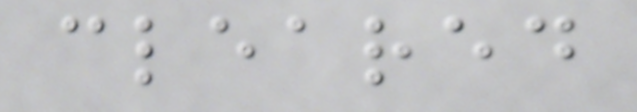cleared
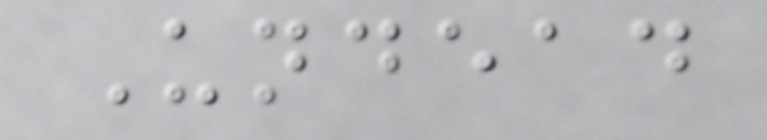Undead
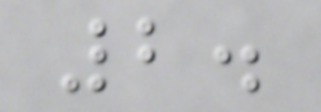2.
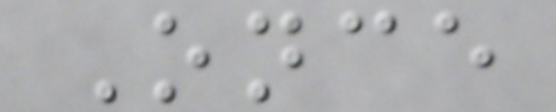Once
